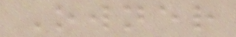Owner
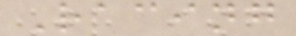Racing
